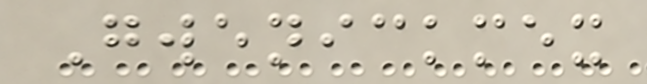Gwenickmex
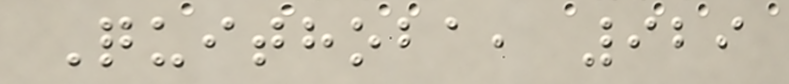Quithoba, 929
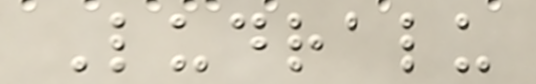Ludralu
